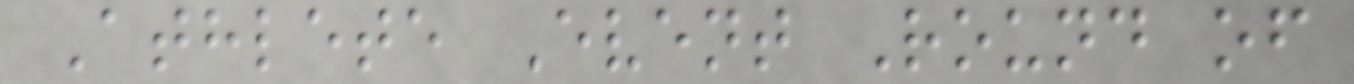Athlete Event Round of
